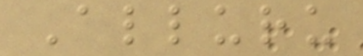Alluru
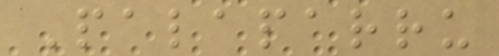Palaparru
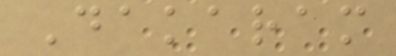Dakaram
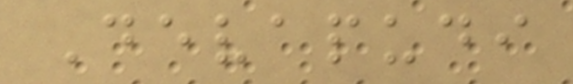Devapudi
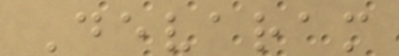Devaram
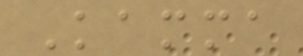Kamma
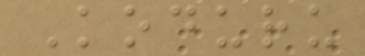Koduru
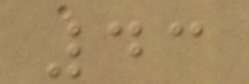43
